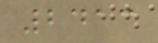2413
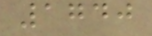1740
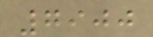7900
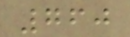760
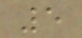5
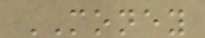MONEY
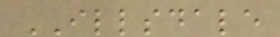ILLSDALE
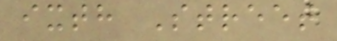ixth Street
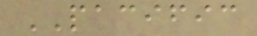PACIFIC
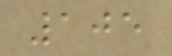105
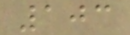103
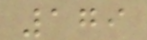179
